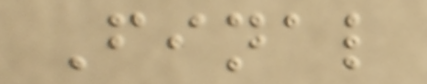Final
